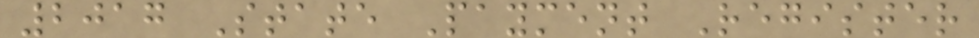2017 State Payment Register
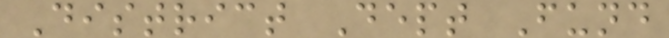District Dept Fund
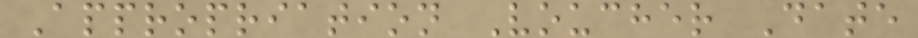Appropriation Voucher Date
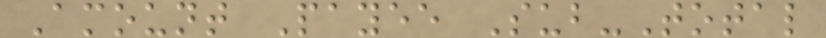Amount Payee Sub-Total
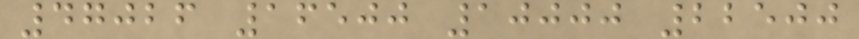47026 16500 10000 22500
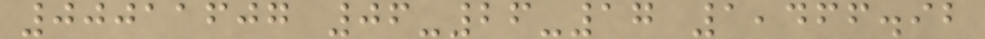00011607 06-26-17 1,466.92
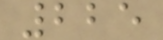225
